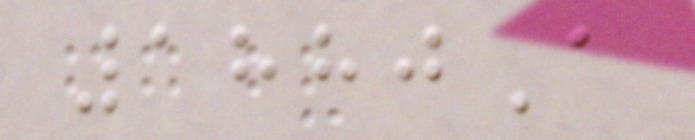1880A
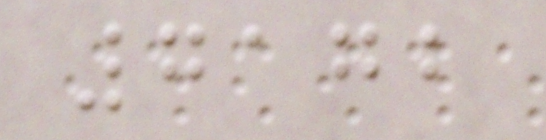7172
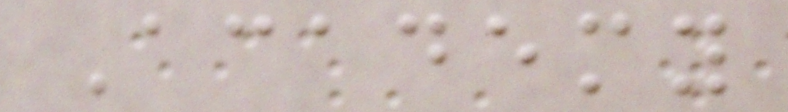Academy
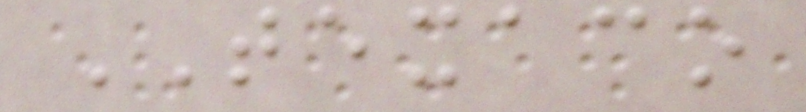TEXACO
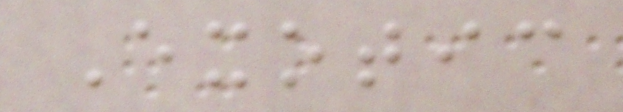Exotic
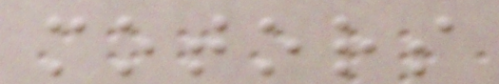motors
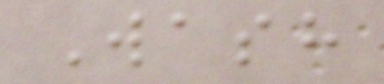Wash
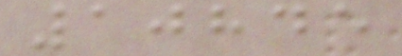10845
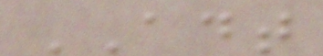ADT
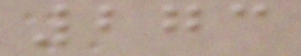273
